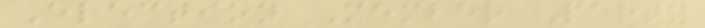Election Member Party
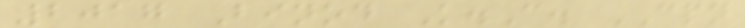2017 Binod K.C. CPN
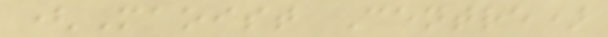(Maoist Centre)
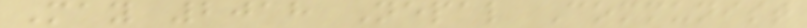May 2018 Nepal Communist
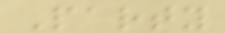Party
